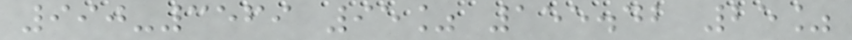990-3569 95% 155.42 25%
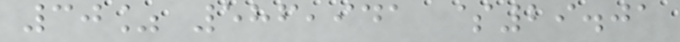30% 586,941 $29.01
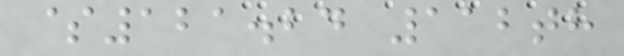$121.24 112th
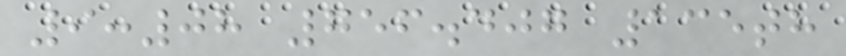9:08 756.407 135th
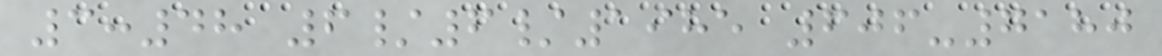3:48 6/6/1985 606-7180
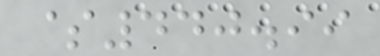$440.99
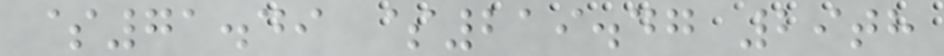$71.49 $219.47 29th
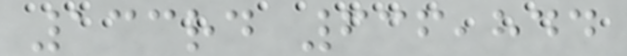133rd 636,844
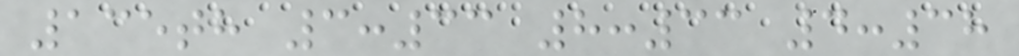135th 3:33 8:33 4:38
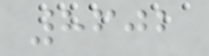8602
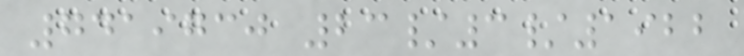7419730 23/3/1922
